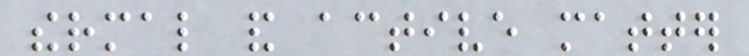thermal and active matter
